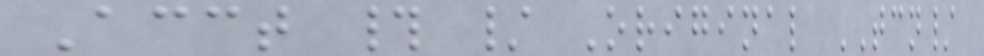Acct # / Original TCN/
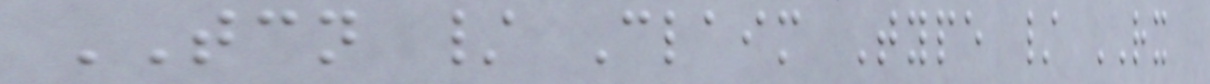TCN / Claim Type / RX
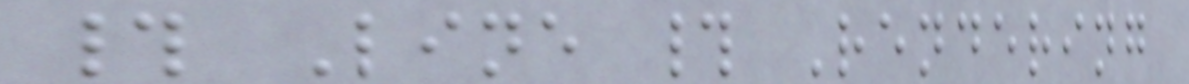# Line # Rendering
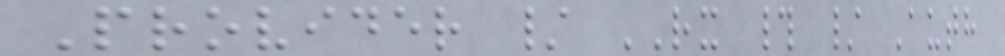Provider / RX # / Auth
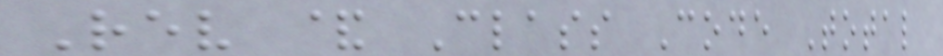Rev & Class Code Total
